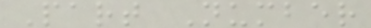Part Number
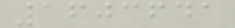1603641
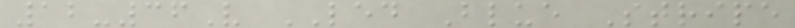12-36V LED Blue Stripe
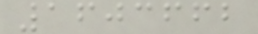1603662
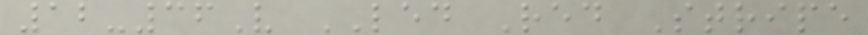12-36V LED Red Stripe
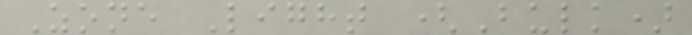Zone Light (Bulk)
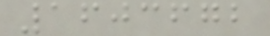1603672
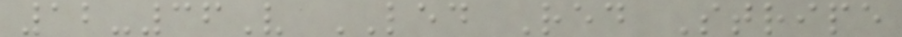12-36V LED Red Stripe
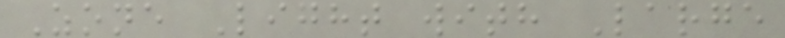Zone Light with Large
